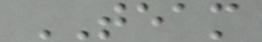TEAM
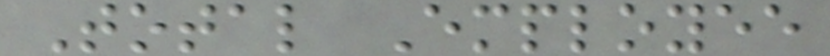Total Employee
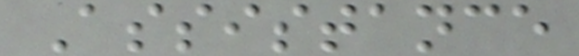Assistance
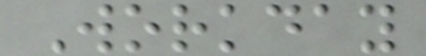Workday
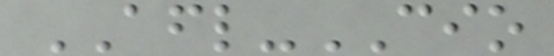AFL-CIO
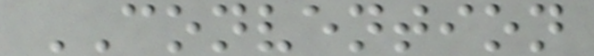CONVENTION
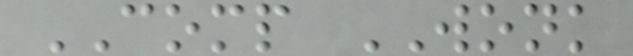COMP WONK
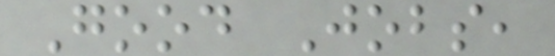Good Jobs,
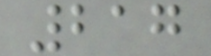217
